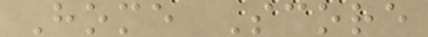Home Score
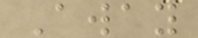Away
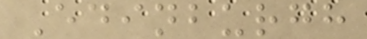Edinburgh
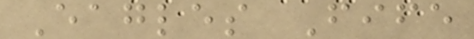Eagles Fife
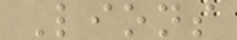Lions
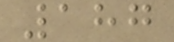187
